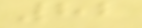82
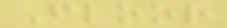Floor
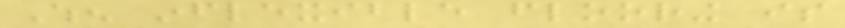When inflexible flooring is
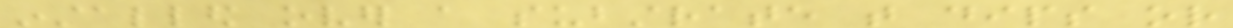installed over a substrate that dips or
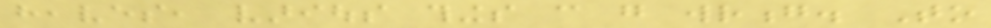heaves, various things can go wrong. To
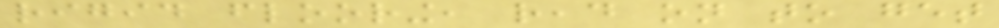rigid flooring, read on to get
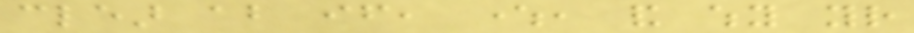clear about if, where, and why your
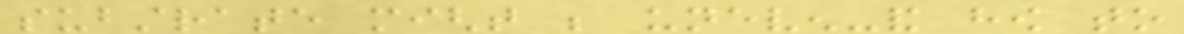substrate might be uneven-and how to
